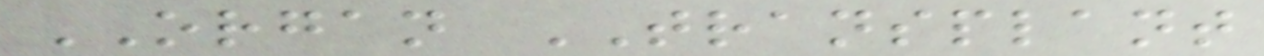ORGAN TRANSPLANT
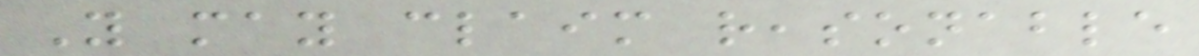You may claim reasonable
